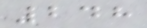248
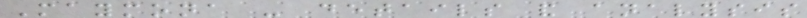Maymona - details and analysis
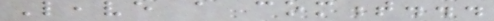Leave a comment...
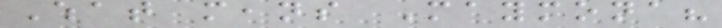What means Maymona?
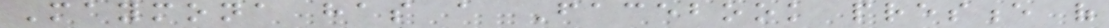Maymona has a Facebook presence of
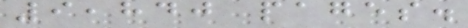9,840 pages.
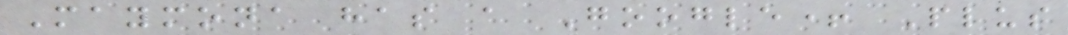Maymona has a Google+ Plus
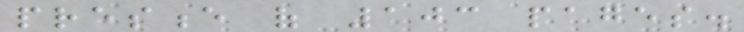presence of 103 pages.
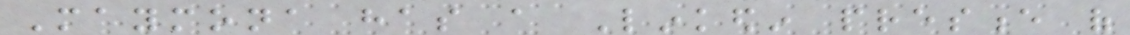Maymona has a Linkedin presence of
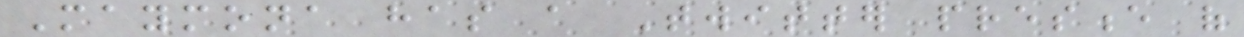Maymona has a Twitter presence of
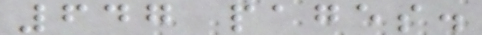647 pages.
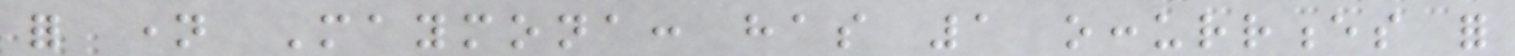for name Maymona: has 1 occurrences for
